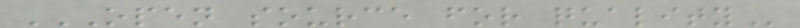OPEN SOURCE FOR QUALITY
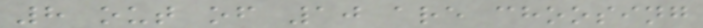8 out of 10 are choosing
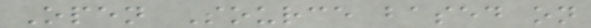Open Source based on
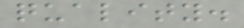quality.
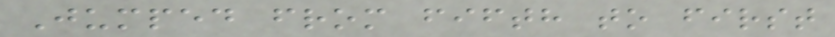Jumped from fifth to first
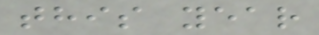this year
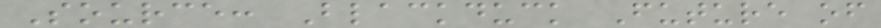Source: Blackduck Future of
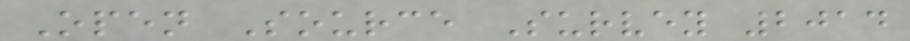Open Source Survey 2014
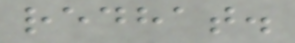redhat.
